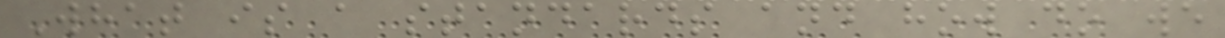What is a standards and how do we
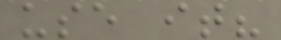use it?
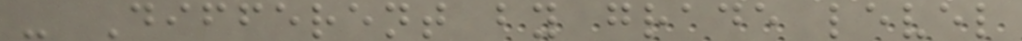- Different by grade level
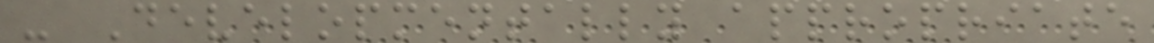- Developmentally appropriate
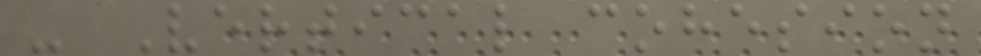- Vertical cohesion
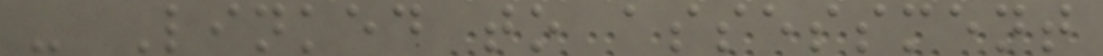- Linked to assessment
